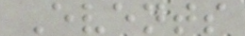Events
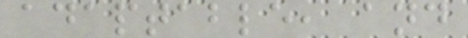adaptable, and
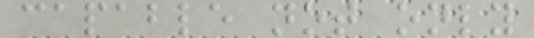capable not only
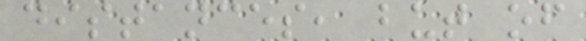distances, but of
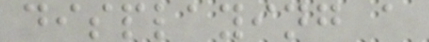displaying a
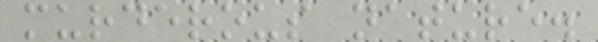murderous nature.
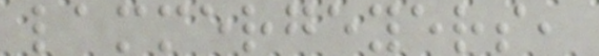lammergeyers,
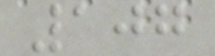107
